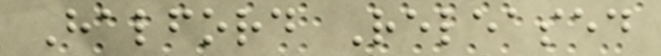Halford Released
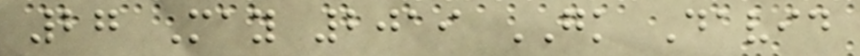27 May 2019 GK David
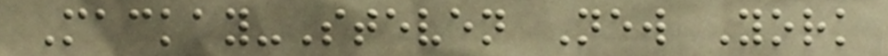Mackay-Steven New York
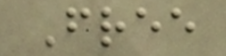Free
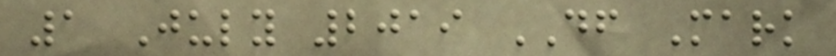1 July 2019 DF Mark
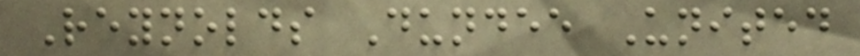Reynolds Dundee United
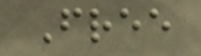Free
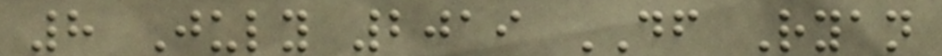8 July 2019 DF Ryan
